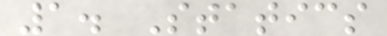1. Statics
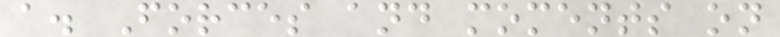a. Forces and moments on
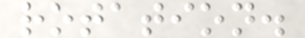rotation.
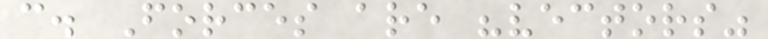c. Forces are "vectors"
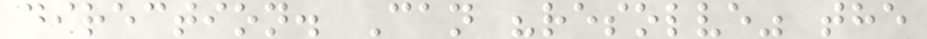direction. Can "resolve" the
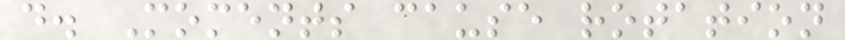d. Moments cause rotation
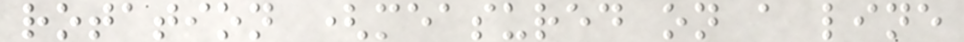rotation (measured on a line
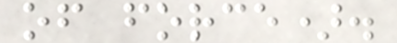of force).
